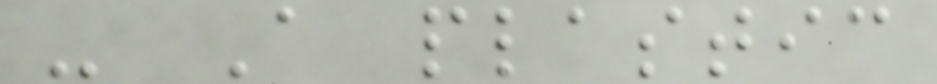- A plastic
